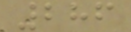286
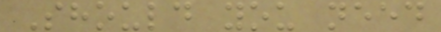Should you need
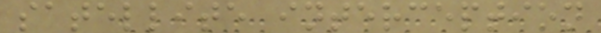satellite interception
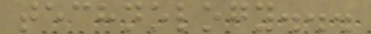technology...
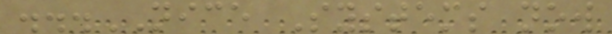...NICE Systems now
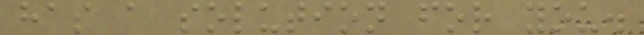has a solution for you.
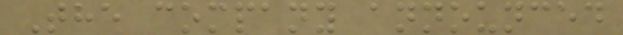The company announced
